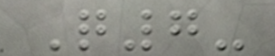Q7-
